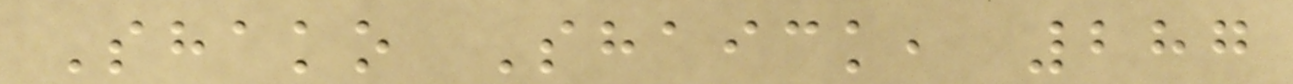Shako Shaick, 287
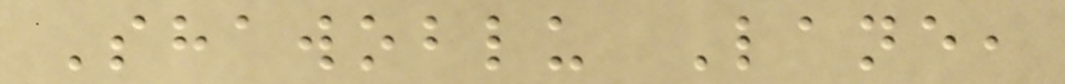Shawoblu Lane,
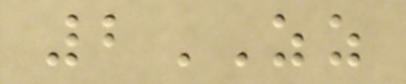2ZZ
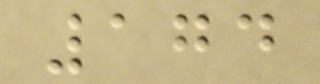174
